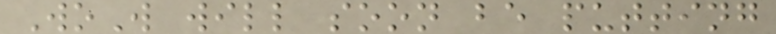WoW will soon be putting
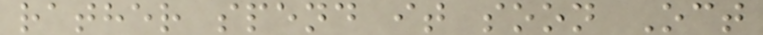rather spend it soon Oct
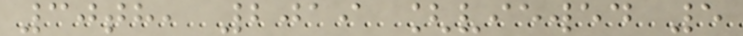30th, 2019 [viewed 5
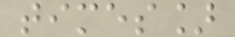times]
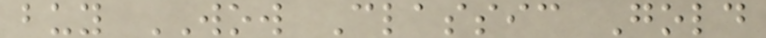buy WOW Classic Gold
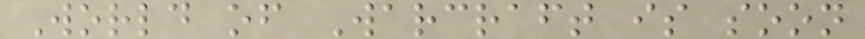World of Warcraft is soon
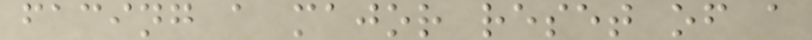facing a major reset of a
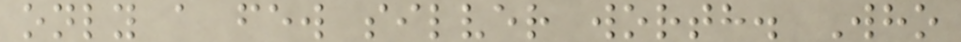only a few silver worth. Who
